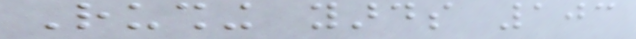Rushing yards 103
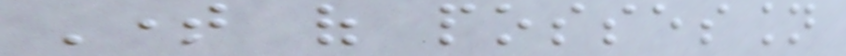Time of possession
